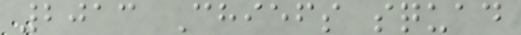2013 Chiefs squad
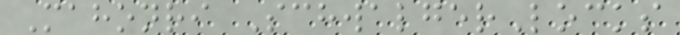Mahonri SchwalgerLocks
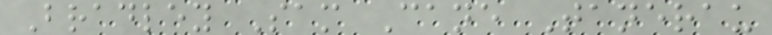Bradley Sam Cane Tanerau
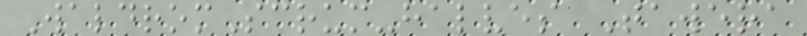WaldromScrum-halves Tawera
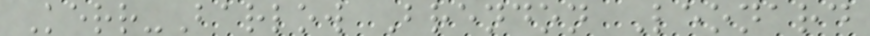Kerr-Barlow Brendon Leonard
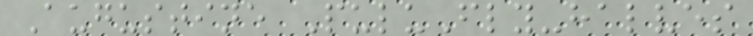Augustine PuluFly-halves
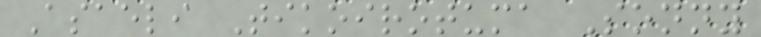Asaeli Tikoirotuma Sonny
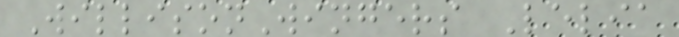WillisonWingers Lelia
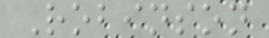Robinson
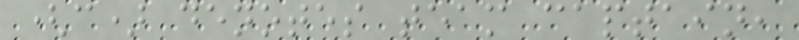(c) denotes team captain,
